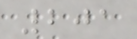201
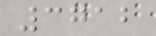3712
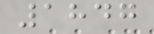1847
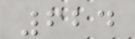624
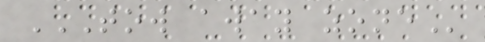TOW AWAY ZONE
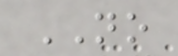NO
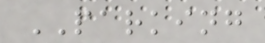PARKING
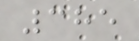385
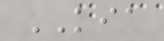KIA
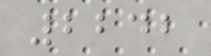2242
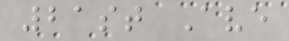21st Ave
